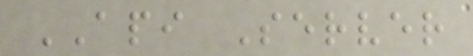API Server
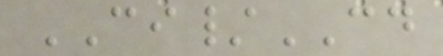CI/CD
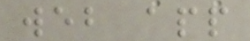web app
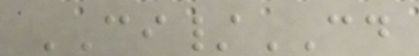CI/CD
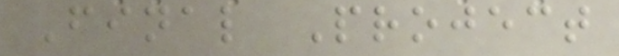Final Project
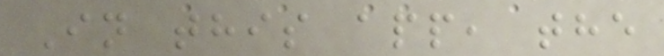In this app, the
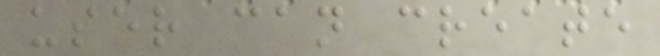user can create
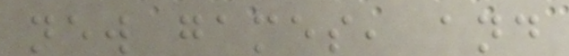new games, and
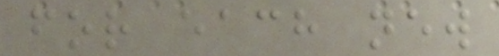for each new
